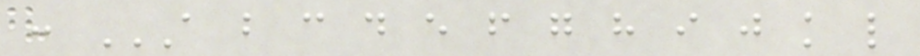: A B C D E F G H I J K L
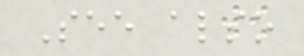See also
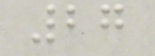27
